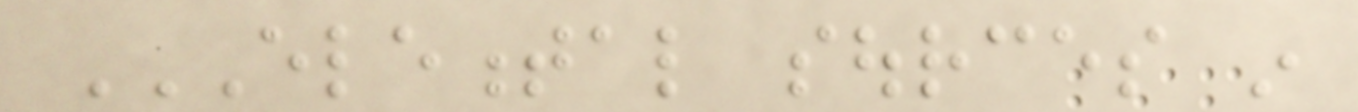ELEMENTAL SOURCES IN
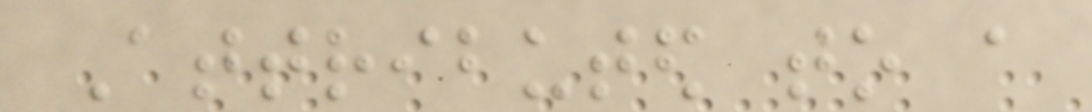Attributed to a
